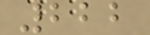222
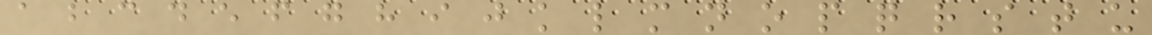a b c d e f g h i j k l m n o p q r s t u
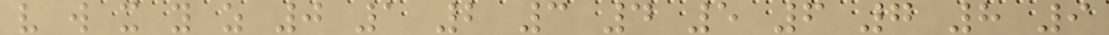v w x y z 0 1 2 3 4 5 6 7 8 9
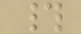#
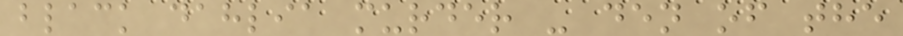black dahlia murder - den of the
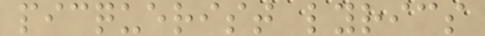picquerist lyrics
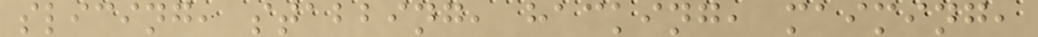slicing, stabbing, hacking, maiming,
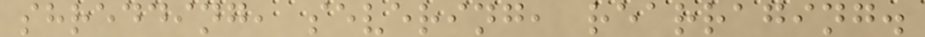shredding, severing, rearraging.
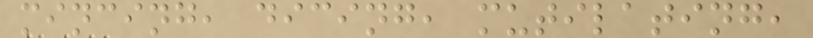mincing, dicing, mutilating,
